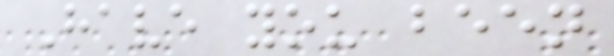Have you been
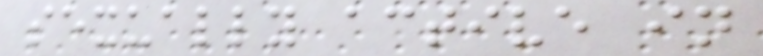sexually active in
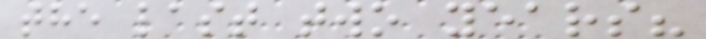the last two years?
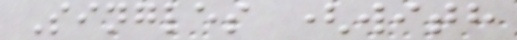Singles (with
